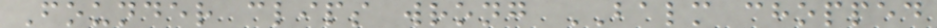Founder clips wrong BALM chopped
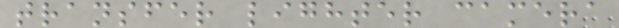transfer lighter camera
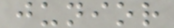junior
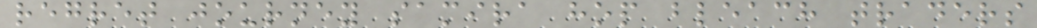regret journey samira hop bleach traders
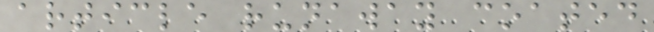article runaway coated
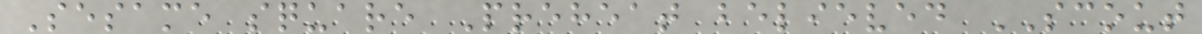Sesame square Preheat believed SCOUT
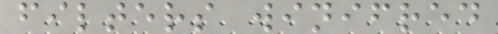filters winifred
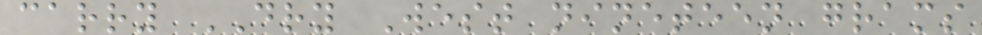carry DRY West nineteen grams
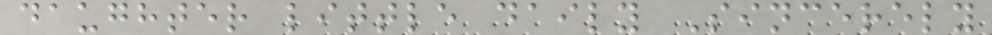daughter little daily Sincerely
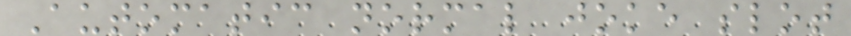Automatic normal joke slot
